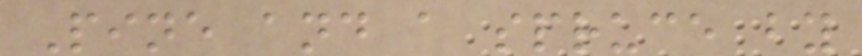Pine and a spruce by
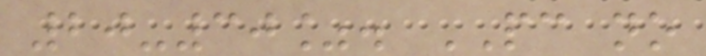20-30%. PC no
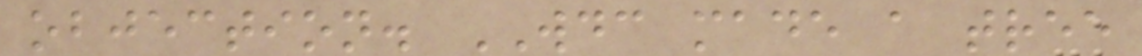objection. WDC made a tree
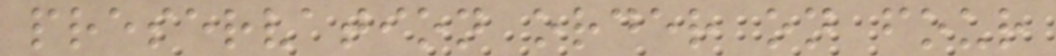preservation order on four
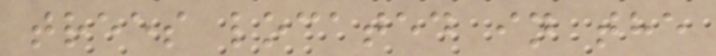trees located in the
